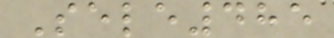Sele485
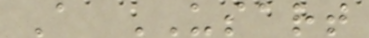A USART
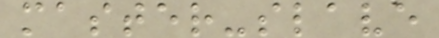master-slave
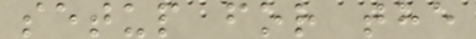setup for the
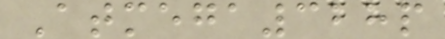Atmega328p
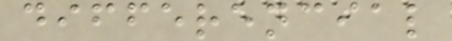differencial
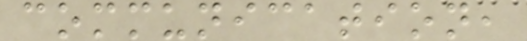communication,
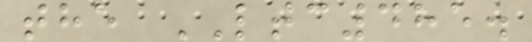the LTC485.
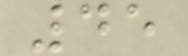45
